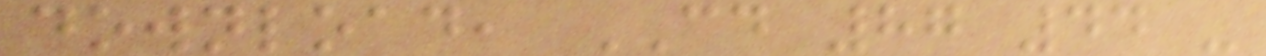download, CD 87 44 -
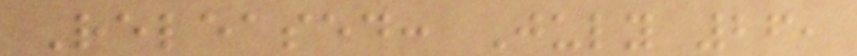Released: July 26,
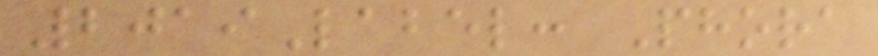2019Label: Phora
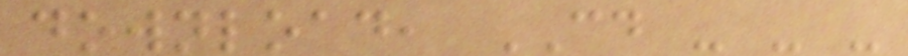download, CD - - -
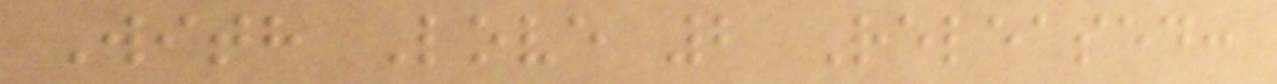With Love 2 Released:
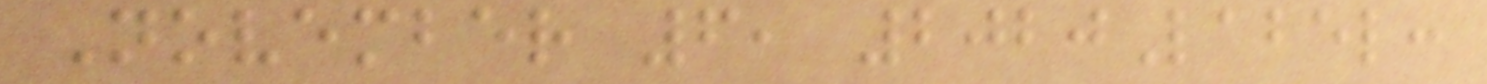November 6, 2020Label:
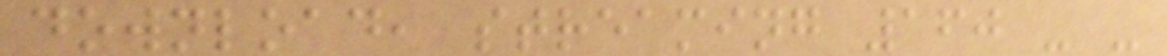download, streaming 160 - -
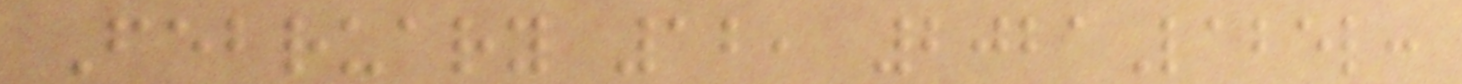February 12, 2021Label:
